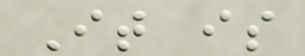It is
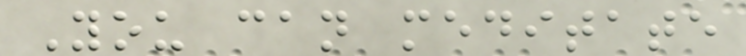You can meditate
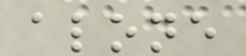alone
